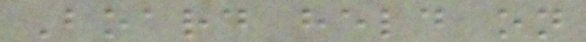Board held on
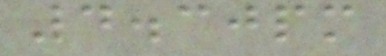4.30pm
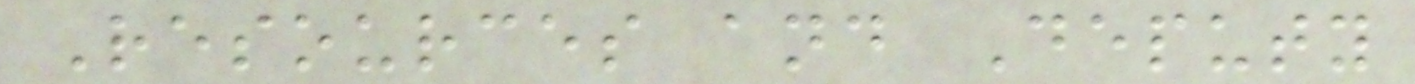Resources and Deputy
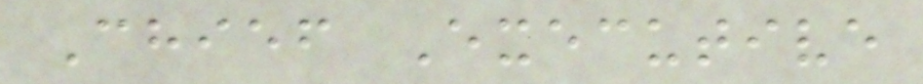Chief Executive
